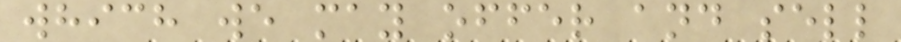which we may offer and sell
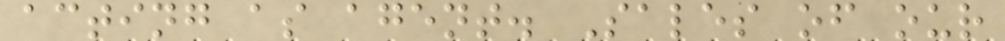acting as agent. Sales of our
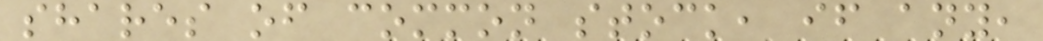shares of common stock, if any,
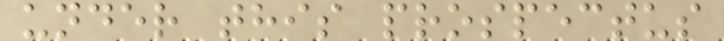under this prospectus
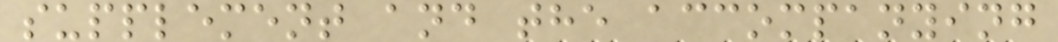supplement and the accompanying
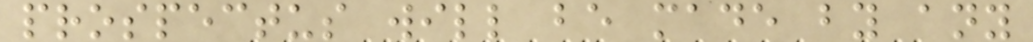prospectus will be made by any
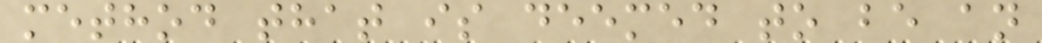method that is deemed to be an
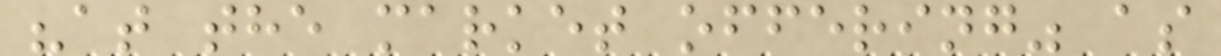"at the market offering" as
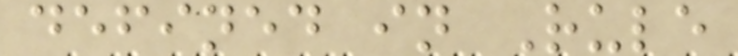defined in Rule
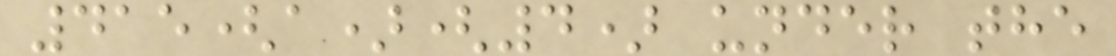415(a)(4) under the
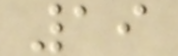19
